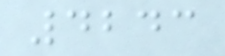4243
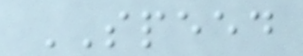SPEED
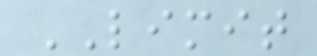LIMIT
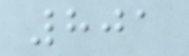801
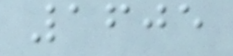1605
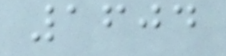1604
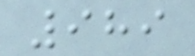989
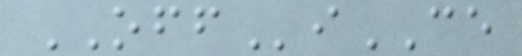OFFiCE
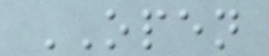OPEN
